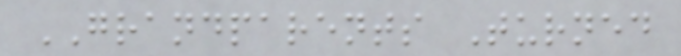GRANDPARENTS Turned
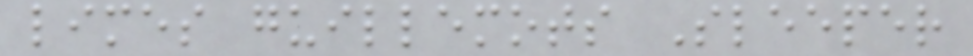limes guillemots Sleeper
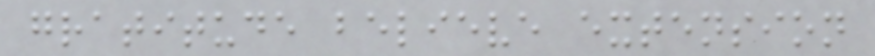gratitude believe extension
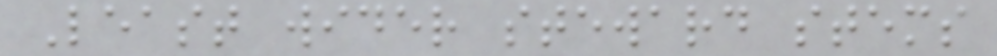Least wider steward stems
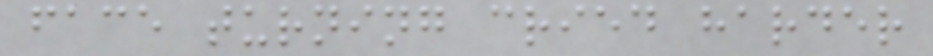face turning cried harder
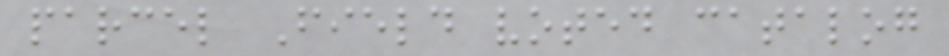parcel Field voted catalog
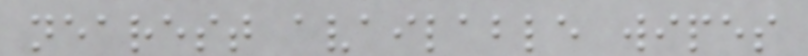nearest available wipes
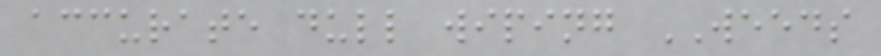accurate dull wiping WEEDS
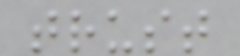trust
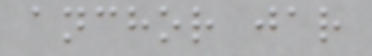anchor jar
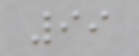99
